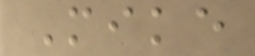Mike
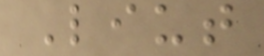Liut
